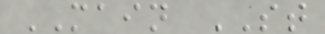MAIN ST
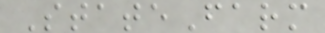StateFarm
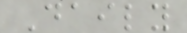Daily
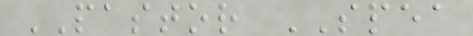PASTOR SPEA
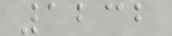1232
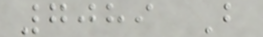7089 B
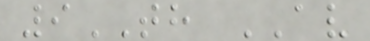9TH AV
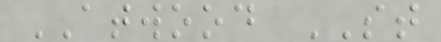ATWOOD ST
